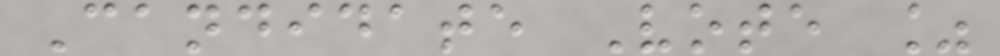Candidate Vote %
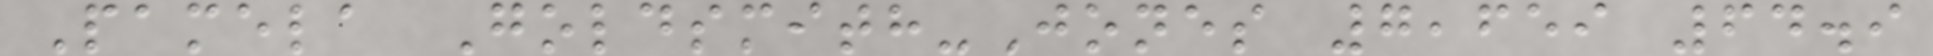Pamela Goldsmith-Jones 7,659 64.9
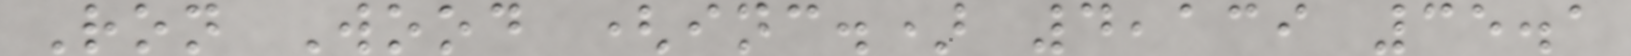Ron Wood (inc.) 4,139 35.1
